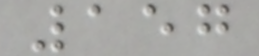157
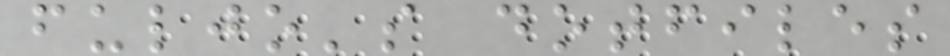fuljo's dotfiles
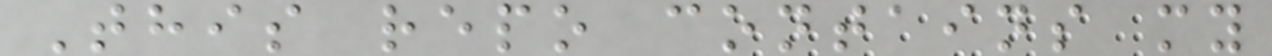This repo contains my
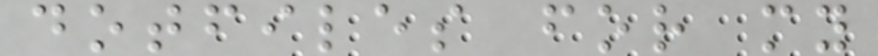dotfiles for my
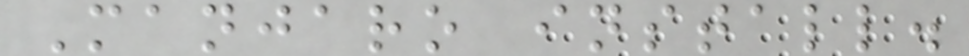Manjaro install.
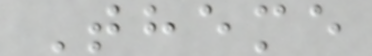Theme
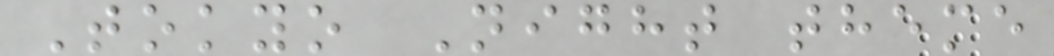Tokyo Night theme
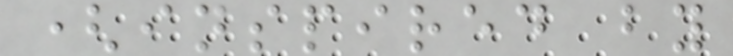(inspired by
